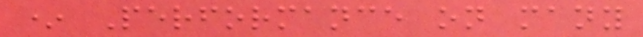* Performance on many
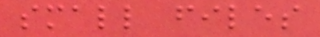small files
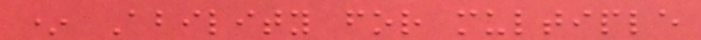* Ability for multiple
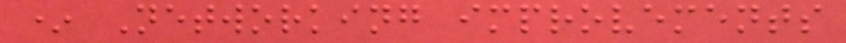* Networking improvements
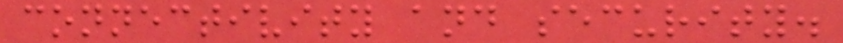connectivity and security.
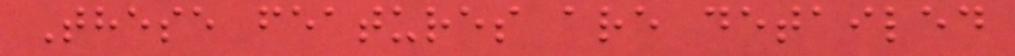These features are detailed
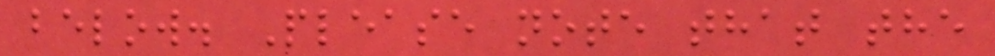below. Please note that the
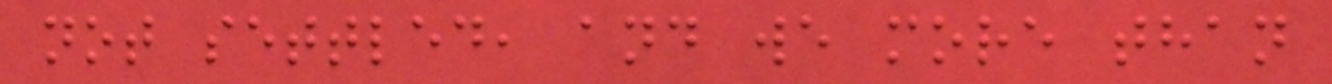not settled, and we more than
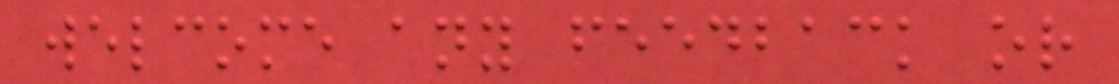welcome any feedback or
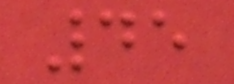45
